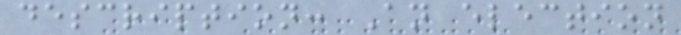description: An election
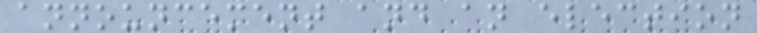announcement and an election
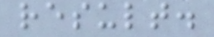result.
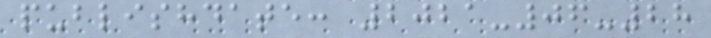publishdate: 2021-06-28
